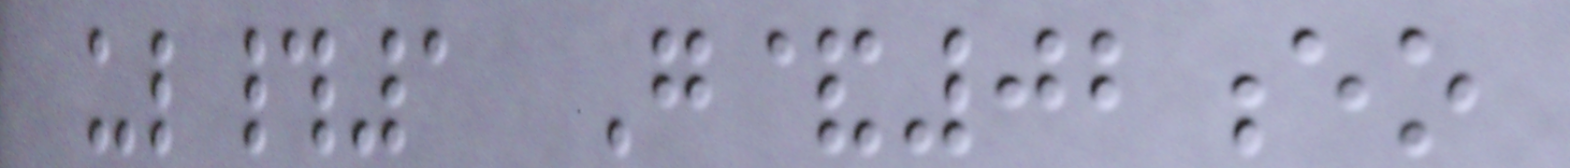ul#1 G&02eo
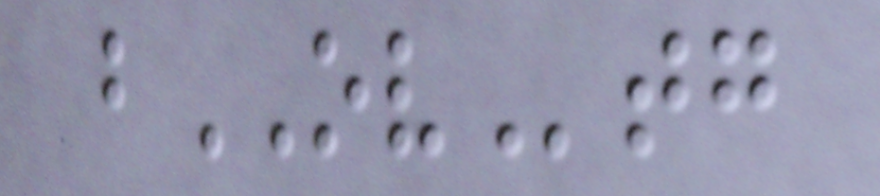bOVtg
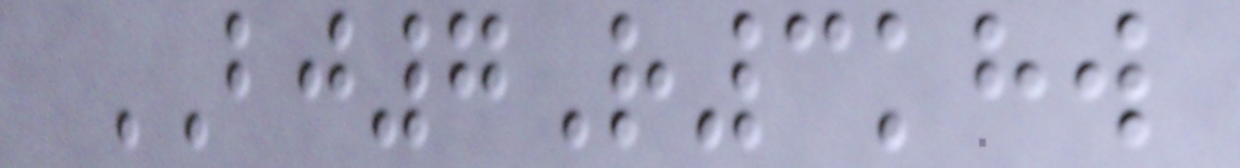BJ7R3khw
